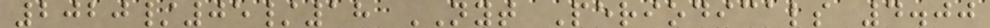2020/05/18 NYT Periodicals 4.00
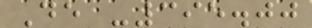De -395.00
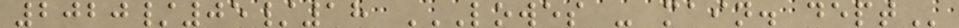2020/05/18 LOWES - MAIN. DEPT
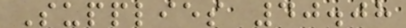Supplies 40.08
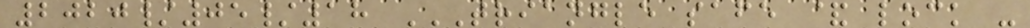2020/05/18 TRIANGLE SAFE & LOCK -
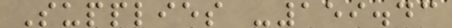Supplies -159.43
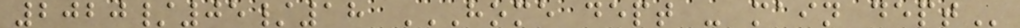2020/05/18 HOME DEPT - MAIN DEPT
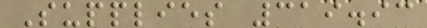Supplies 319.93
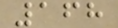168
